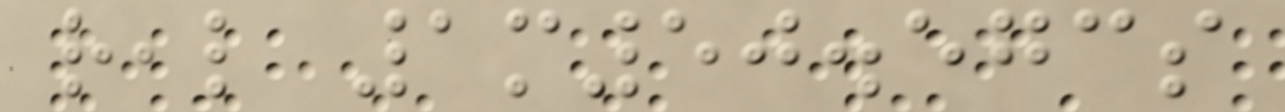real 1m50.573s
